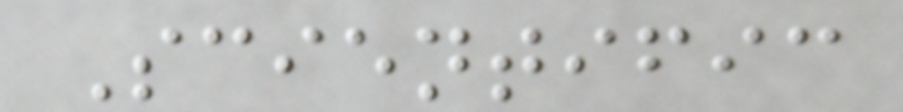Scientific
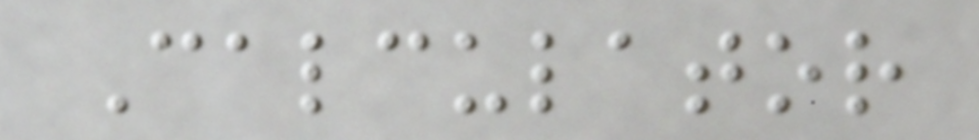Calculator
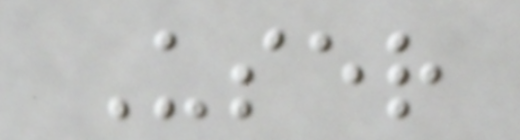User
